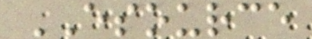ESOURCE
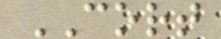CORT
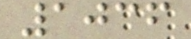1036
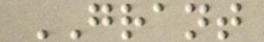GRANT
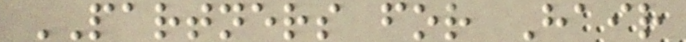PARTNERS for Hair
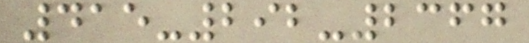415-292-2367
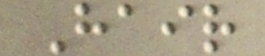Hair
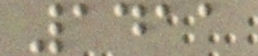1411
